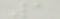1
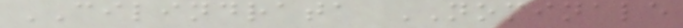CILINDRATA NOMINALE
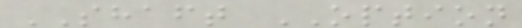SHAFT OPTION
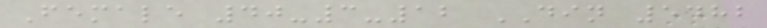Female 40-3-12 DIN 5482
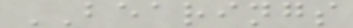BEARINGS
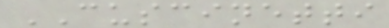CUSCINETTI
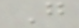G
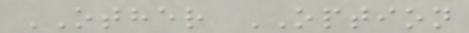OTHER OPTION
